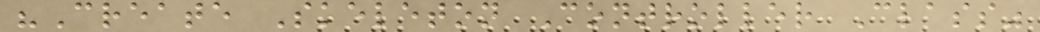"Create Skeleton Controller Class"
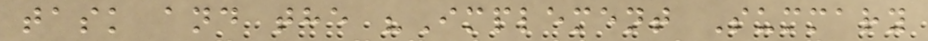task and the "Implement Summary
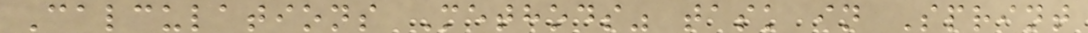Calculations Methods" task in Sprint
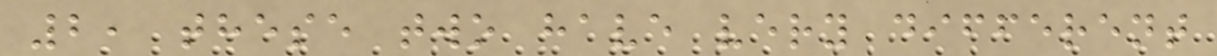2, these two have very different
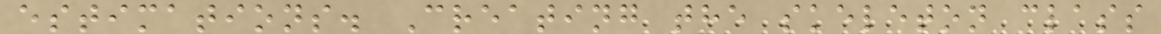estimations. Creating the skeleton class
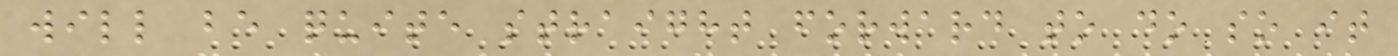will be quite straight forward to do so it
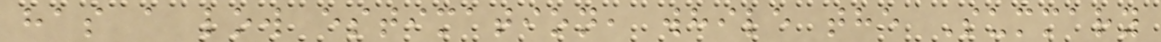has a low estimation, while the Summary
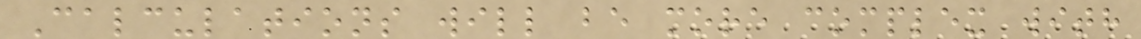Calculations will be more complex with
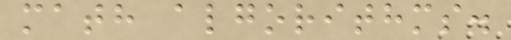math algorithms.
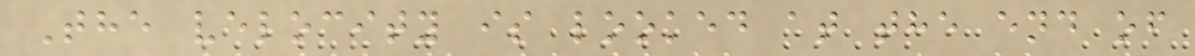The velocity is looked at the end of
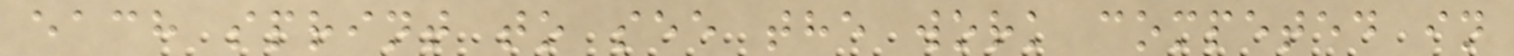each sprint to see the work competed in
